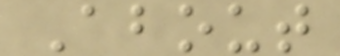About
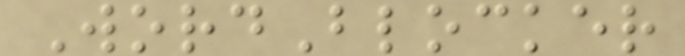WordBlocker
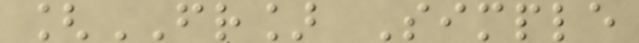[FR] Simple
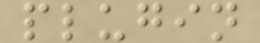plugin
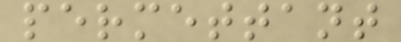permettant
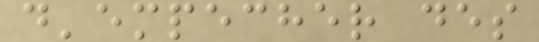d'empecher des
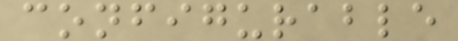configurable
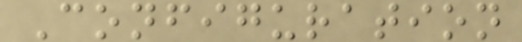Configuration
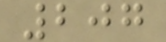207
